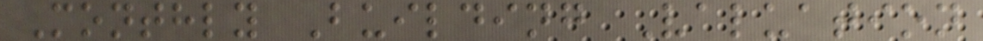Monthly Building Valuation
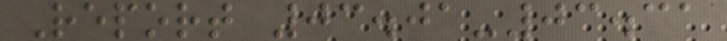Report 03.01-03.31
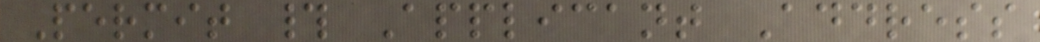Permit # Applicant Address
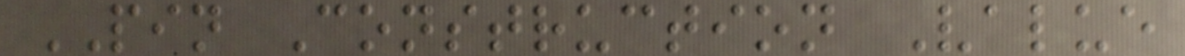PIN Construction Value
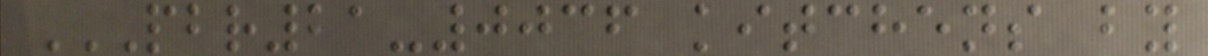PBR21-0036 KITCHENS BY
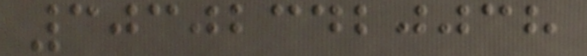303023420038
